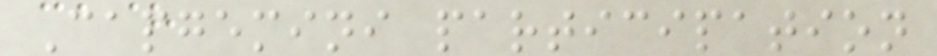Capgemini participation
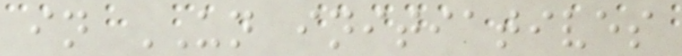in UN initiatives
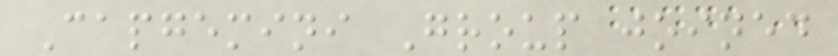Capgemini Group joined
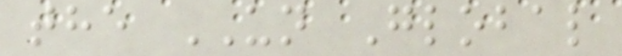the UN Global
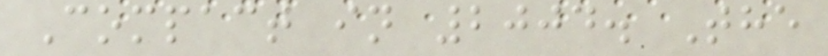Compact in 2004. The
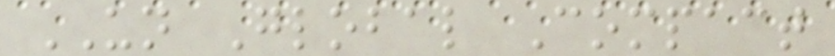UN Global Compact
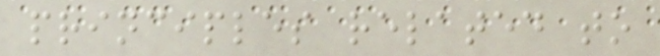principles related to
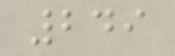249
